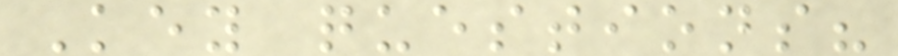Key questions?
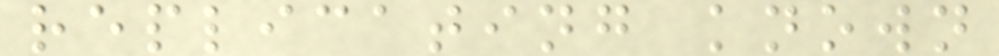replicating known
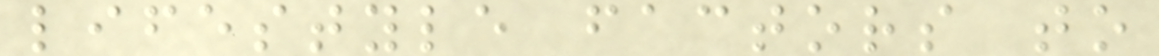lifestyle factors to
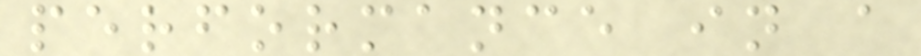performance in a
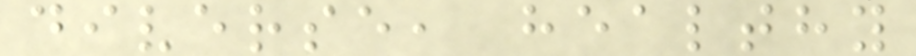diverse, healthy
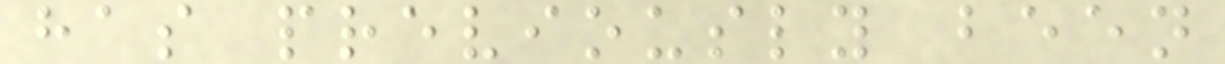has previously been
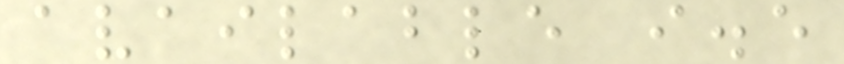available i.e
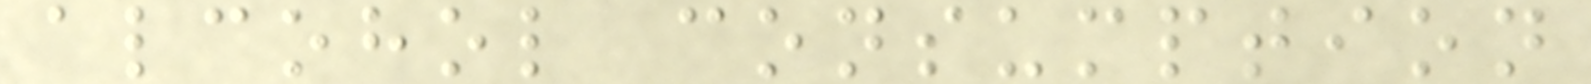alcohol consumption
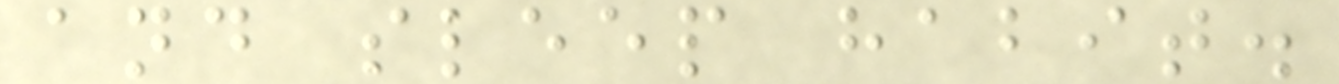and sleep habit.
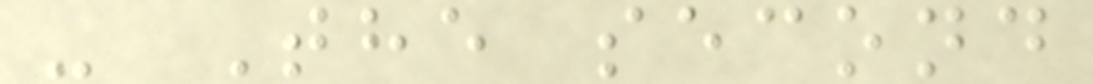- The second
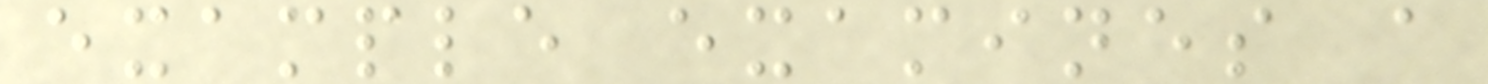example examines a
